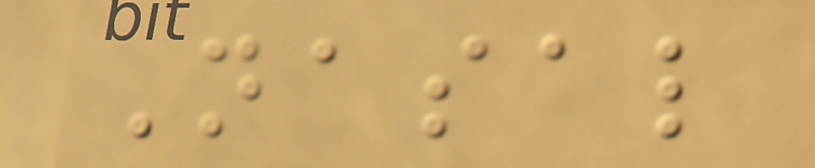Nasal
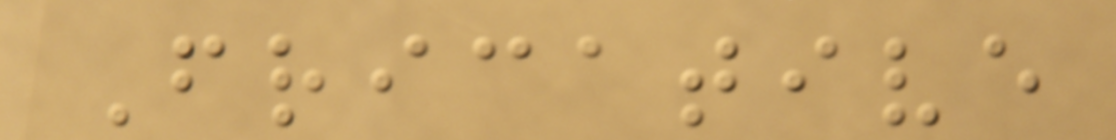Fricative
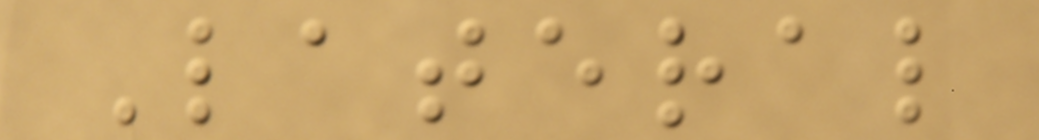Lateral
